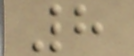8
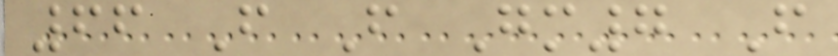66 F F Gm7 F
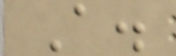A.
